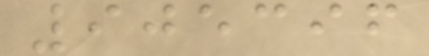905396
